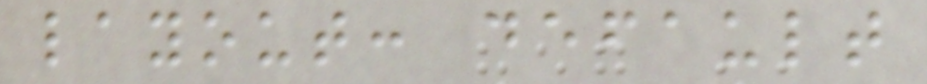layout: default
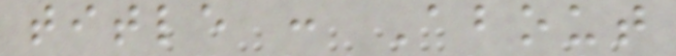title : About
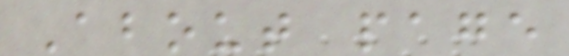About page
